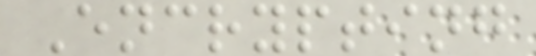Encrypting
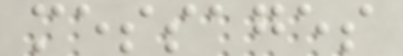messages
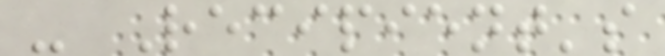- Recipient's
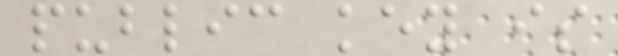public key is
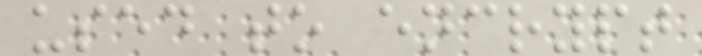used to encrypt
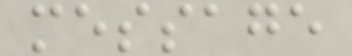message
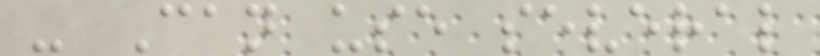- Can use several
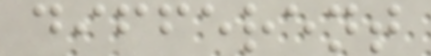different
